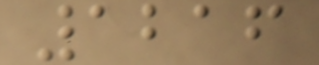1216
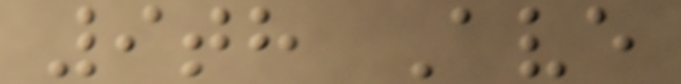9th Ave
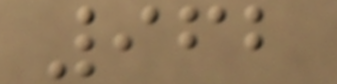962
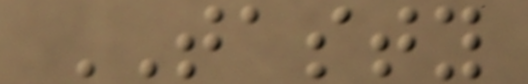TASTY
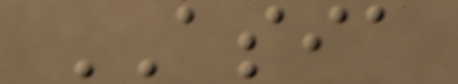ASIA
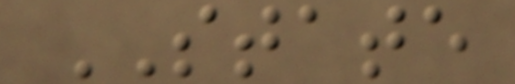STATE
